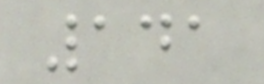141
